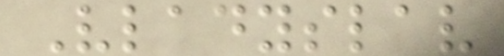Vladyslav
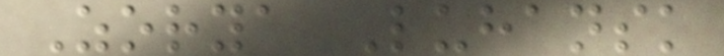Zorya Luhansk
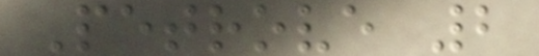Petrove 2
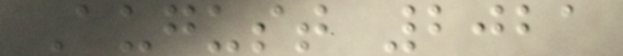August 2021
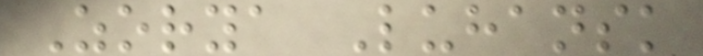Zorya Luhansk
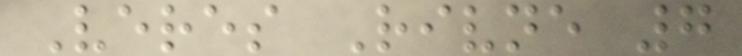Veres Rivne 7
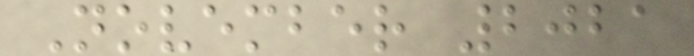November 2021
